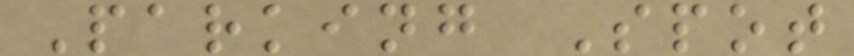Parking Spot
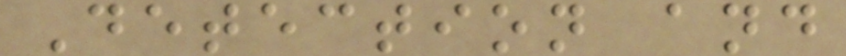Detection and
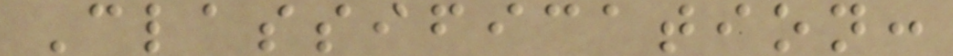Classification:
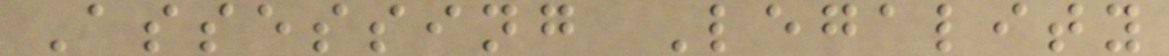Assessing Legality
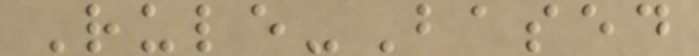Rule-Based
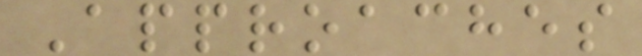Approaches
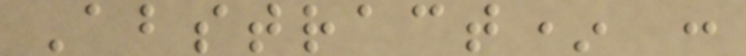Abstract* :
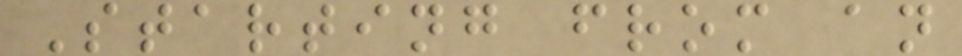Starting from an
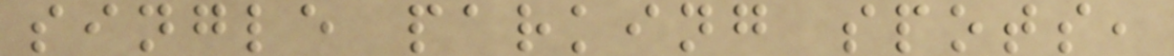single parking spots,
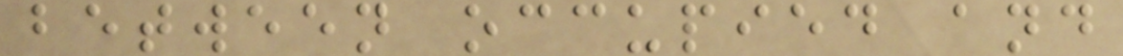between occupied and
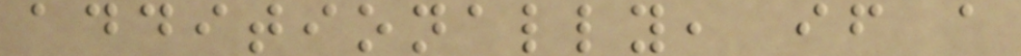additionally, if a
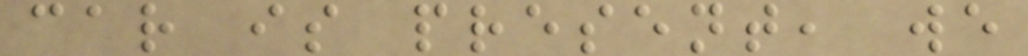car is present, we
